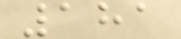181
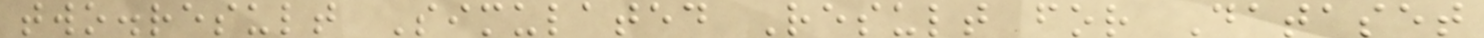two.result Simulated Result for Dataset
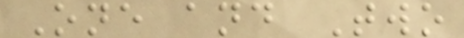One and Two
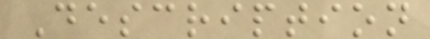Description
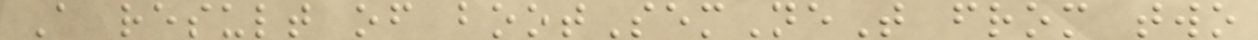A result of bootSemNeT from two
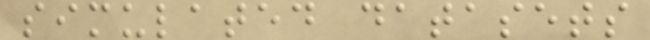simulated datasets
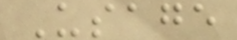Usage
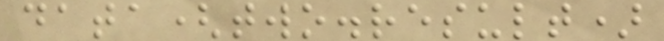data(two.result)
